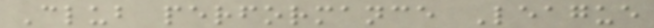Club performance League
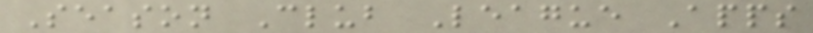Season Club League Apps
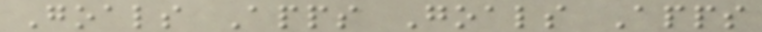Goals Apps Goals Apps
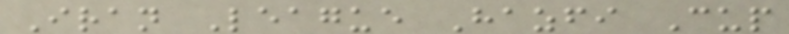Iran League Hazfi Cup
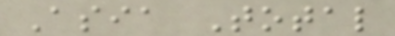Asia Total
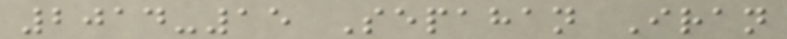2014-15 Sepahan Iran
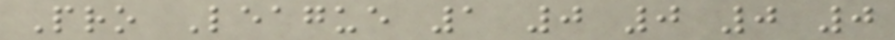Pro League 1 0 0 0 0
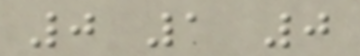0 1 0
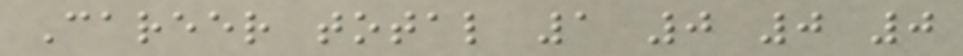Career total 1 0 0 0
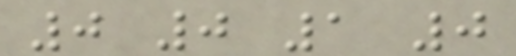0 0 1 0
